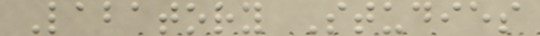Labatory Studies
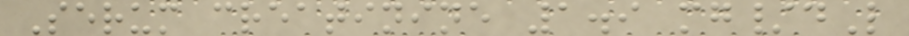Serum creatinine 1.9 mg/dL
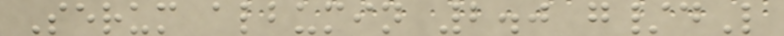Serum albumin 2.0 g/dL
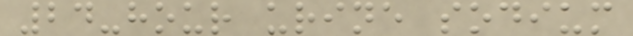24-hour urine sodium
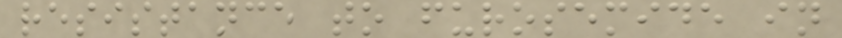resistance to furosemide in
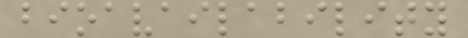bioavailability
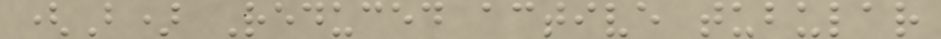(B) Reduced active tubular
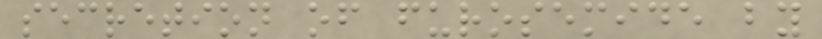secretion of furosemide by
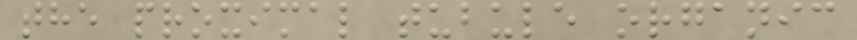the proximal tubule organic
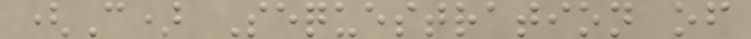(C) Sequestration of
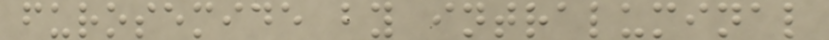furosemide by intraluminal
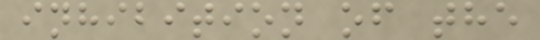inhibition of the
